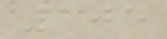105
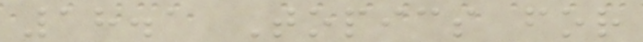18.1 Topics for
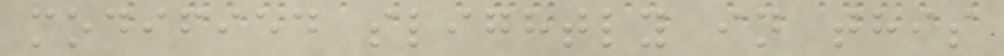modified slightly in this
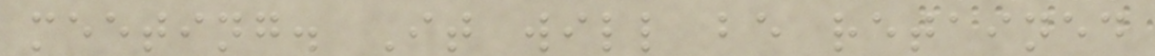meeting. It will be retained
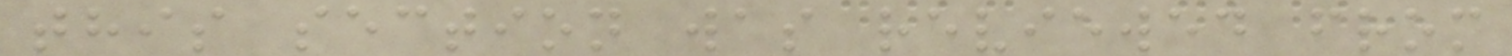this section was reviewed from
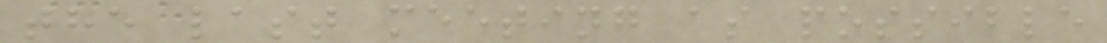the last meeting as possible
